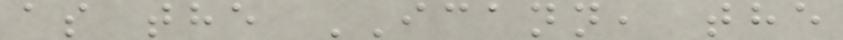as the ICANN, the
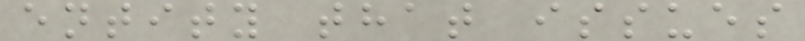entity that issues
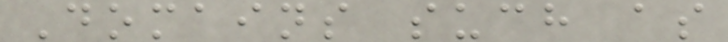Domains such as
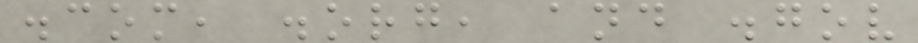.com, .org, and .gov
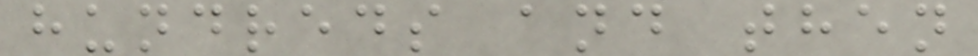hundreds and then
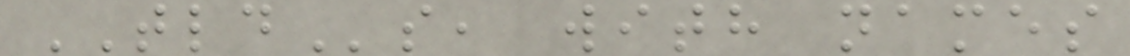TLDs, with names
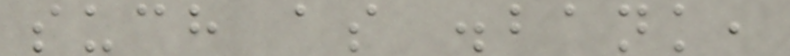such as .bank,
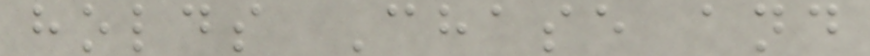holds Chase and
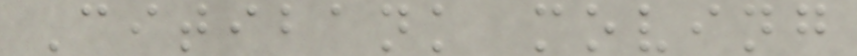Citibank moving
